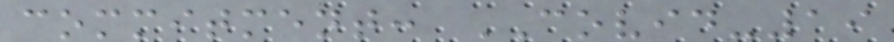commitment: COVID-19
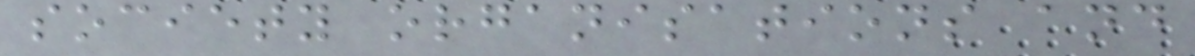society organisations and
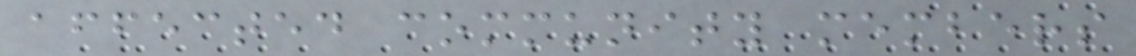affected community members
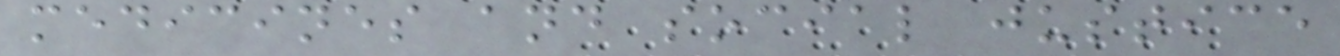medicines and social justice
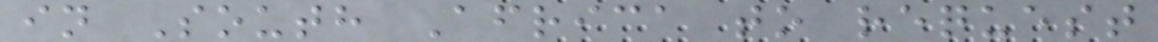in South Africa to request
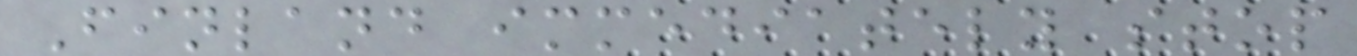Finland immediately stop
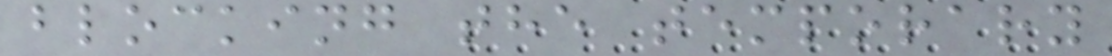blocking the temporary
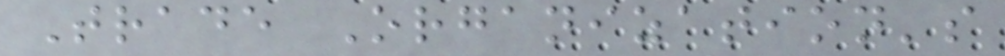Trade Organization's
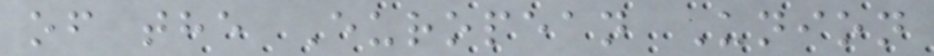of the European Union
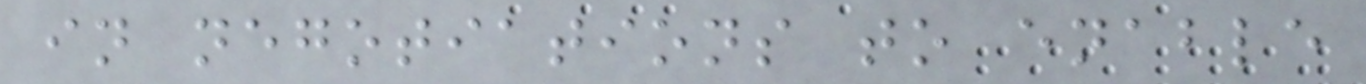in negotiations to enable
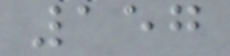157
